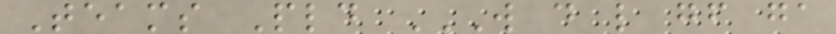Teams Pld W D L GF GA
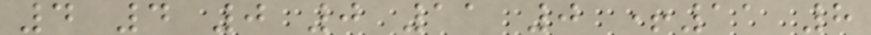4 4 0 0 11 0 +11 8
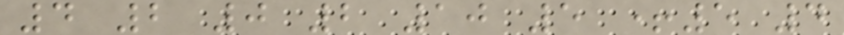4 2 0 2 10 5 +5 4
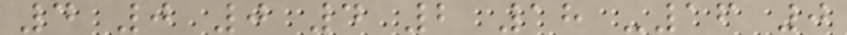4 0 0 4 2 18 -16 0
